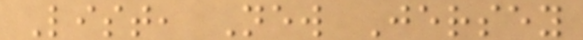List, New Jersey
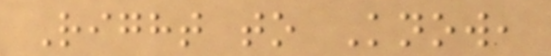Right to Know,
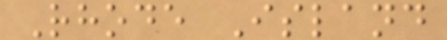Rhode Island
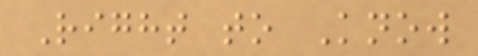Right to Know
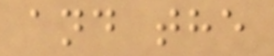and the
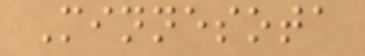Minnesota
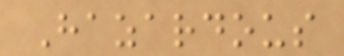Hazardous
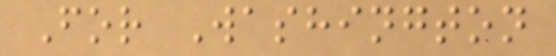For Washington
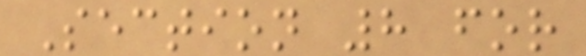Section 8 for
